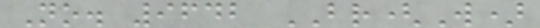No. 9642 BR(W)
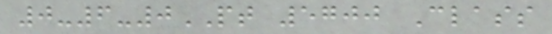0-6-0PT 5700 Class
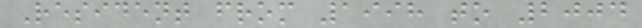Resident from 1998 to 2004
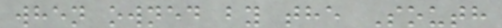when owned by the South
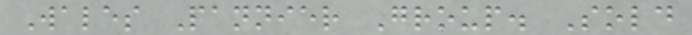Wales Pannier Group. Sold
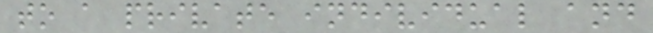to a private individual and
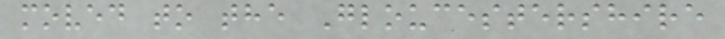moved to the Gloucestershire
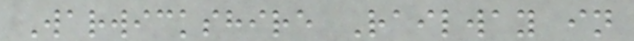Warwickshire Railway in
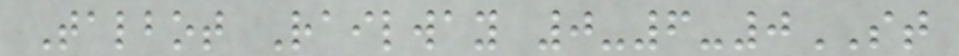Talbot Railway 0-6-0ST
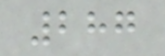287
